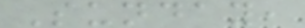Sunday,
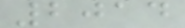2014
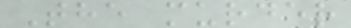The murder
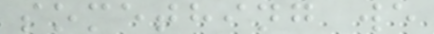something we
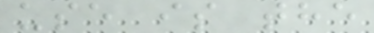use is the
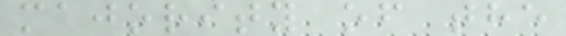majority of the
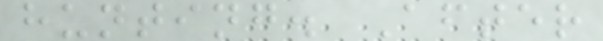hunting. After
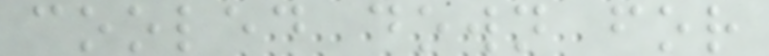cooled down for
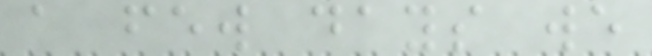a few days we
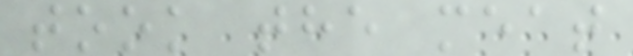took the meat
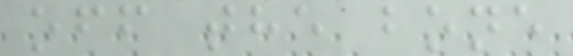off the bone
